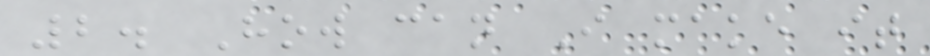2. How can I make it
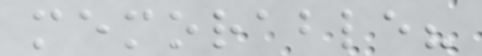memorable?
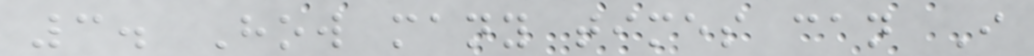3. How many times can I
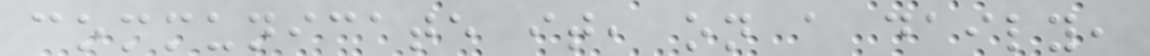communicate it, on a daily,
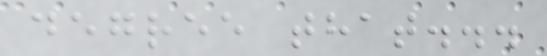degree that...
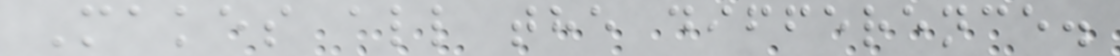Makes all the difference.
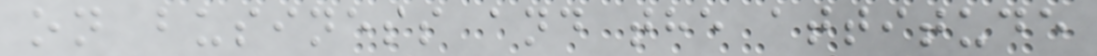on business and the attitude
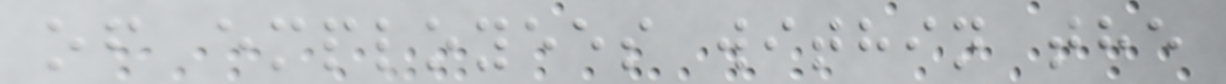of employees within the
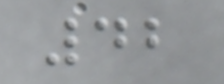42
